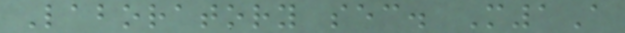Laboratory sec. M1A
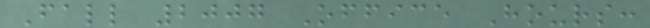Fall 2007 Office Hours:
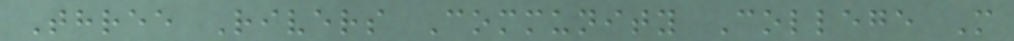Three Rivers Community College M
